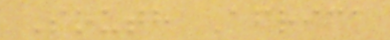South Africa
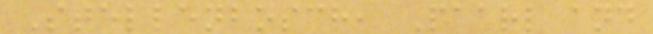Stellenbosch, Paarl and
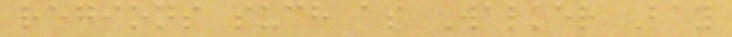regions such as Walker Bay
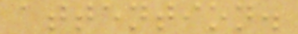attention.
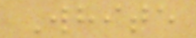White
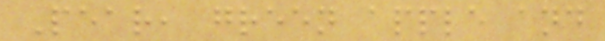Pear, green apple and
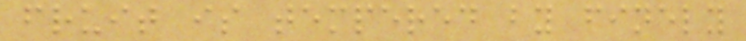fruit is tempered by finely
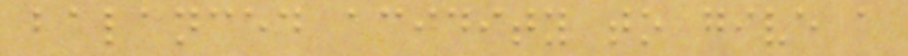balanced acidity to give a
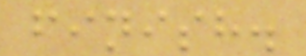finish.
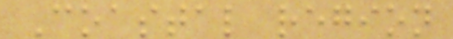Coastal region
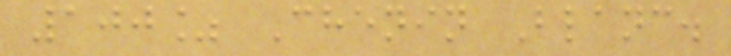100% Chenin Blanc.
